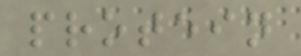protein
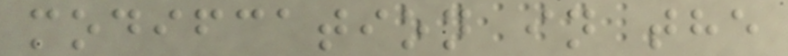modifcation in the
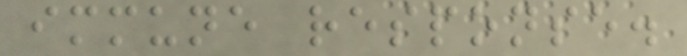immune response.
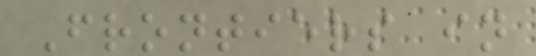Frontiers in
